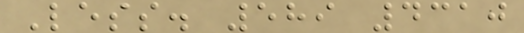Less. 589 4310
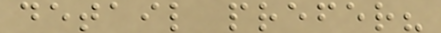detail prefer?
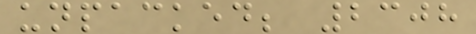unpacked; 2308
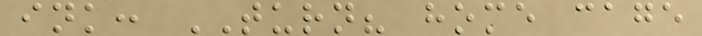ink: TURN? home cage
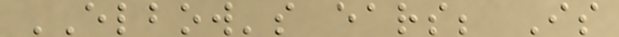ELBOW's ears; Is
